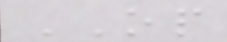OP
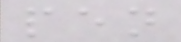pen
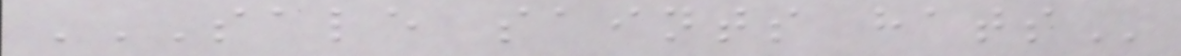SALE SAINTS HATS
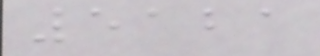5121
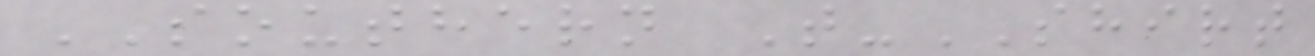SOUTHERN T-SHIRT
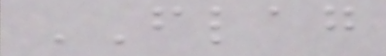FLAG
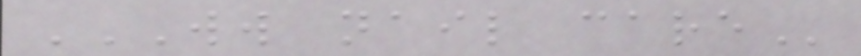WW NAIL CARE
